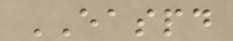EASPD
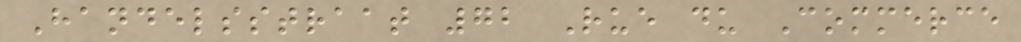Handelsstraat 72 Rue du Commerce
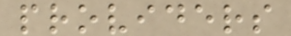providers
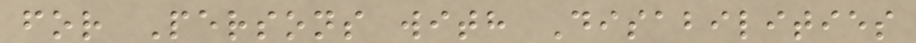for Persons with Disabilities
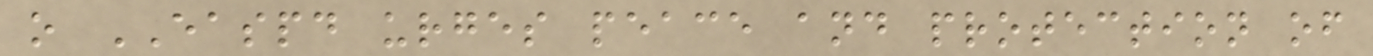o EASPD urges peace and protection of
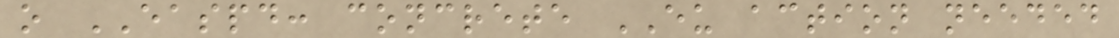o EASPD: concrete EU action needed
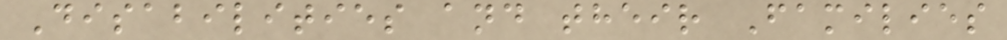Disabilities and their Families
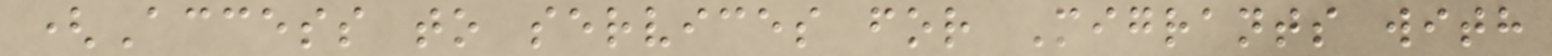(Access to services for Migrants with
